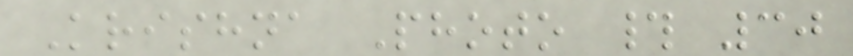Krishna Photo # 30
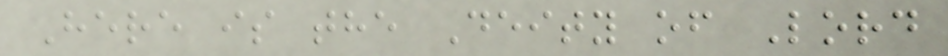Here is the Deity of Lord
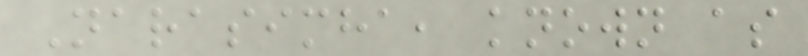Narasimha, known as
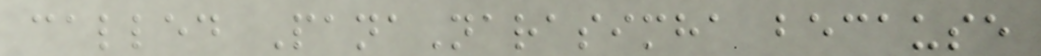called PanaNarasimha because
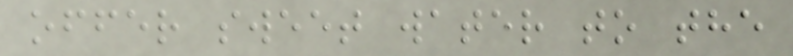offer sweet water to the
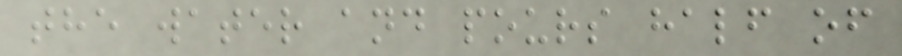the water and pours half of
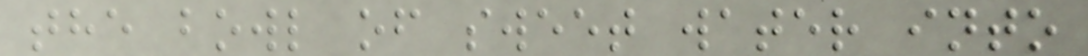the bowl of sweet water into
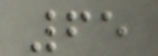65
